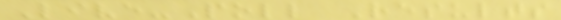Live-Poll Results
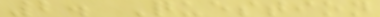2. Question
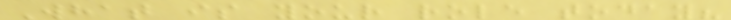What is your role today?
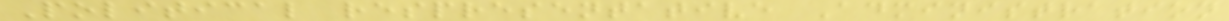Political respresentative Administration
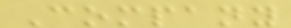Company
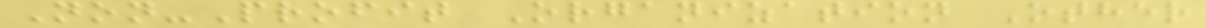Non-Profit Organization Other
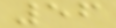56
